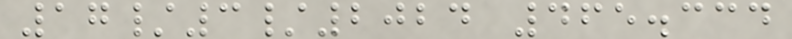17/3/2024 465.334
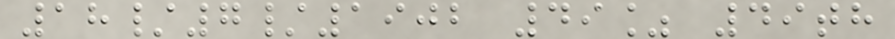18/7/1902 49% 49th
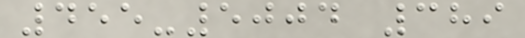455-5004 389
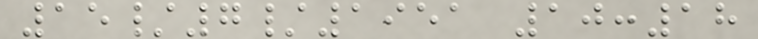15/7/1951 10:18
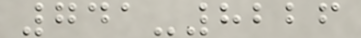741-8226
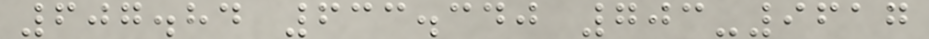607.84 633.340 703-9617
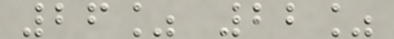26% 22%
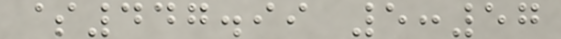$447.99 5:57
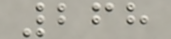268
